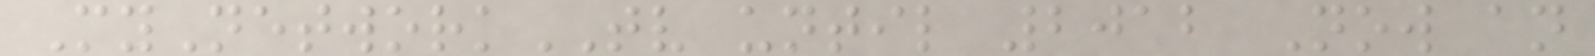MyNetworkTV until 2012 Now an
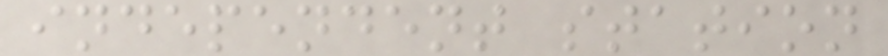independent station
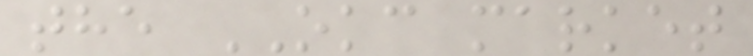the OKC market
